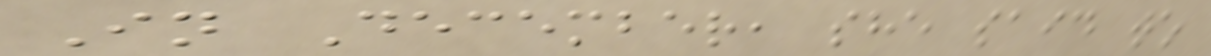In December, she said to
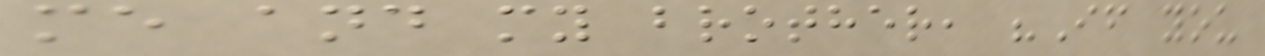me and my brother, "If you
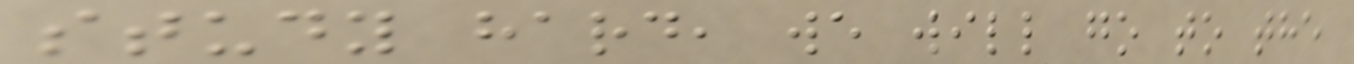study hard, we will go to the
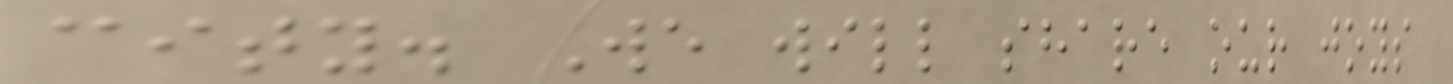city. We will share our joys
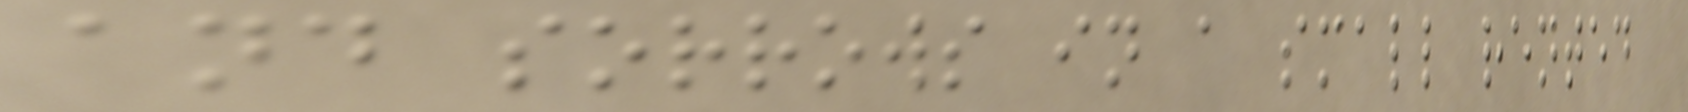and sorrows in a small rented
